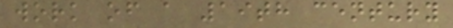work of a 19th century
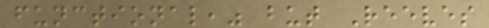functional," but Reeves
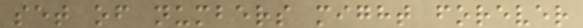set of numbers might forever
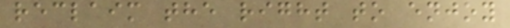reclaim the right to enjoy
